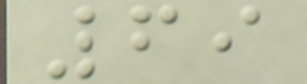69
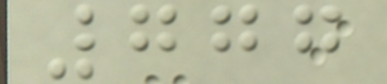777
